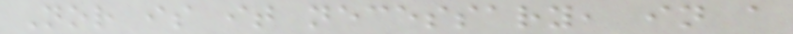Nor is it necessary, in a
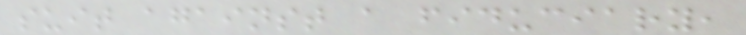suit against a fiduciary,
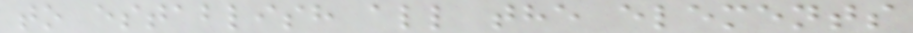to establish all the elements
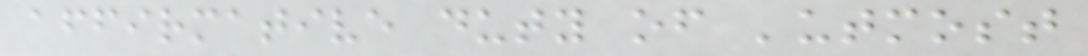affirmative duty of 'utmost
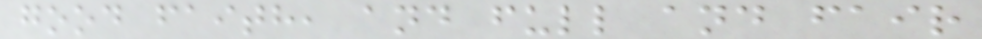good faith, and full and fair
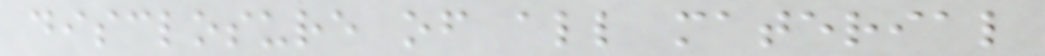disclosure of all material
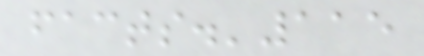facts.'115
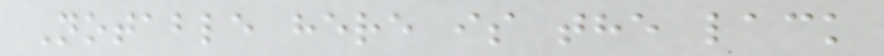Notable here is the lack
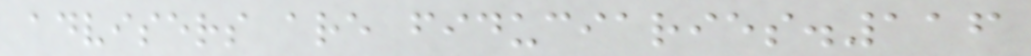advisers are fiduciaries.116
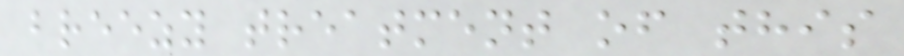breezy treatment of this
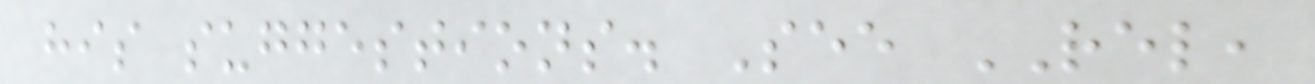his suggestions. See REL,
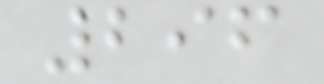296
